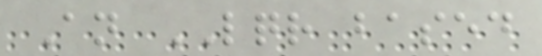An LQR based
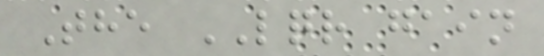The LQR gain
